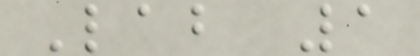Lab 1
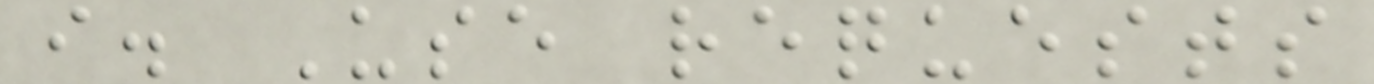i. Use requests
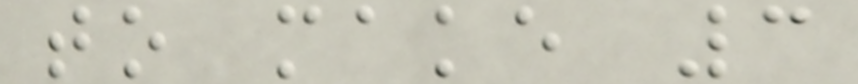to make 3
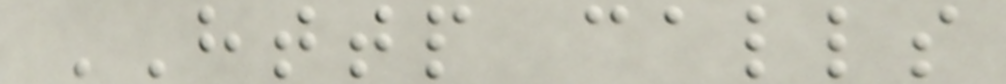HTTP calls
